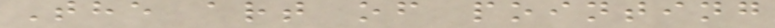The art of pointing
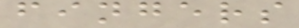fingers
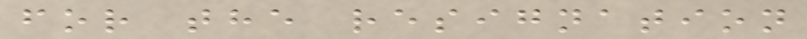for the resignation
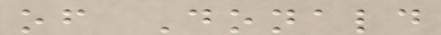of Donald
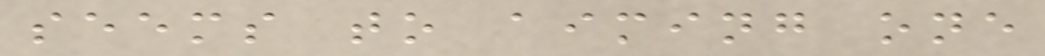seems to aiming one
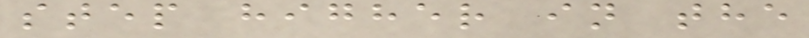step higher in the
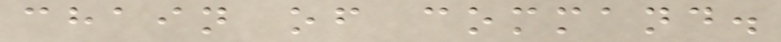chain of command.
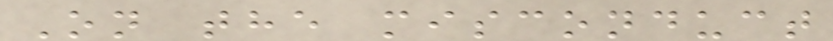On the misconduct
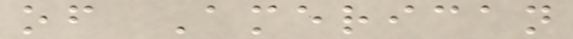of American
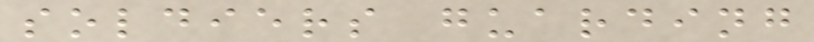soldiers guarding
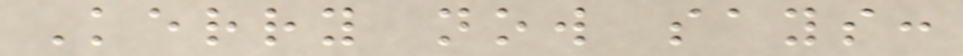Kerry now says:
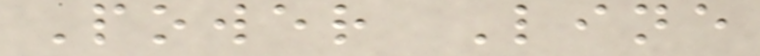Power Line
